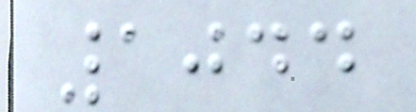1044
